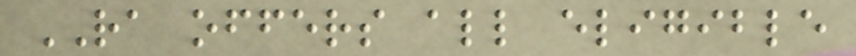RA offers all eligible
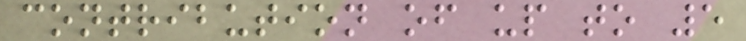contribution of up to 5
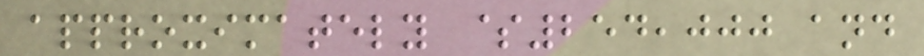approximately $254,000 and
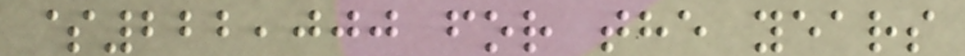$222,000 for the years
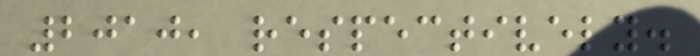2010, respectively.
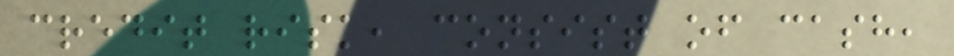credit risk, consist of cash,
